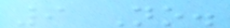9 No.
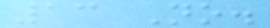13 No.
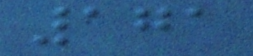171
